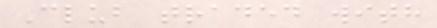Club traded with
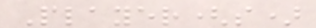Player(s)
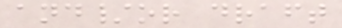and/or draft
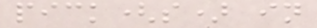pick(s) in
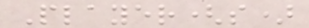Player(s)
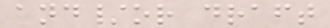and/or draft
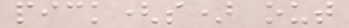pick(s) out
